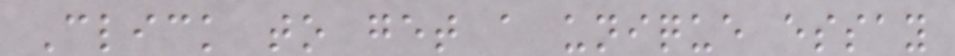Click to get a unique essay
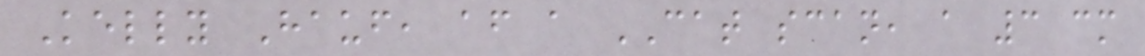Kelly Hauf, after a CAT scan, a 3 cm
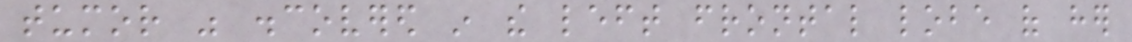tumor was discovered in the left frontal lobe of her
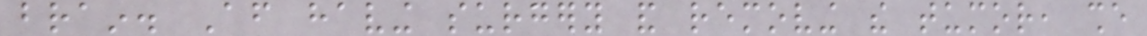brain. After having surgery and removing the tumor, she
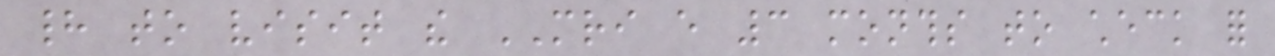had to visit the MRI every 3 months to check for
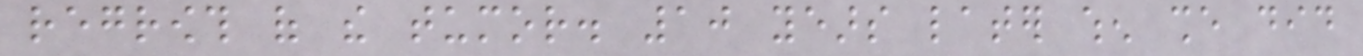regrowth of the tumor. 10 years later when she did
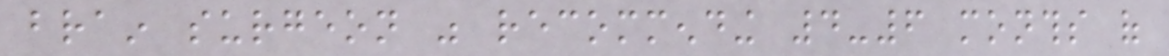brain surgeon was recommending 4-6 months of
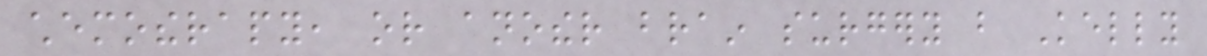chemotherapy, or another brain surgery but Kelly
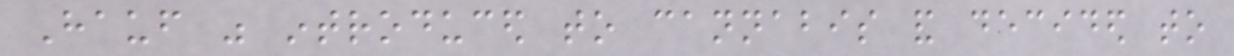Hauf was introduced to cannabis and decided to
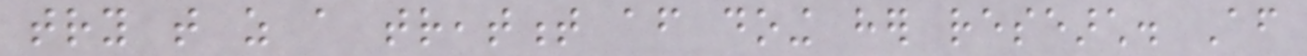try that as a treatment after doing her research. After
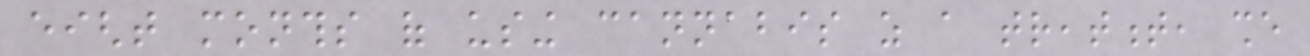eight months of using cannabis as a treatment, she
